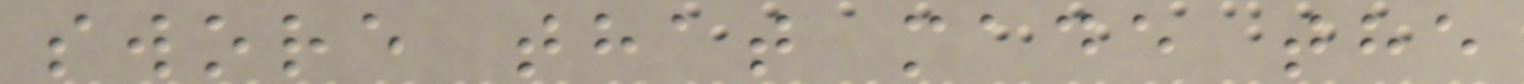swore that made the
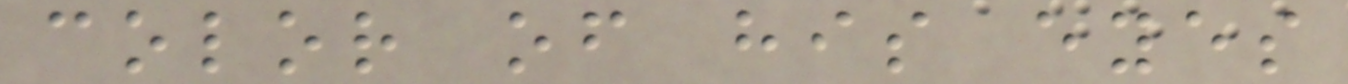color of his eyes
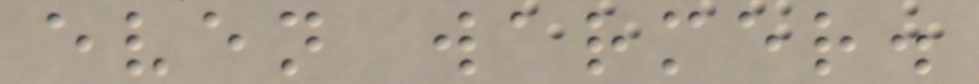even warmer.
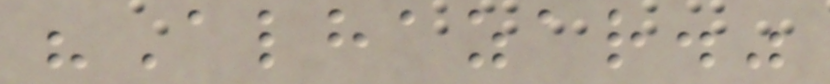"Alhazar."
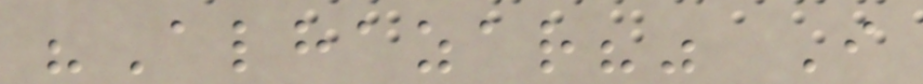"Alhazar?" I
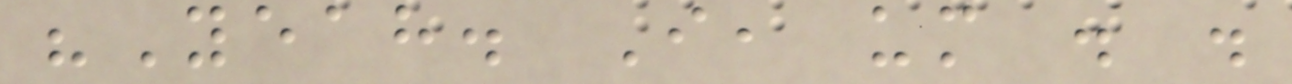"Yeah. I, um . .
